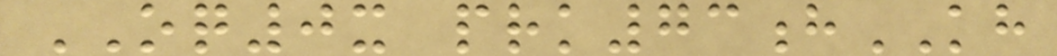OQ0x prk73hKH
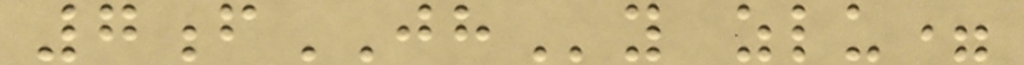7fJHy zlu=
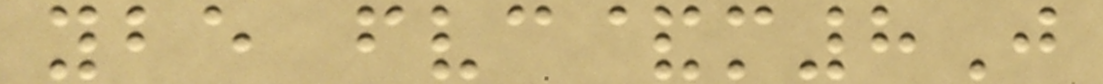ybe fvc&m8J
